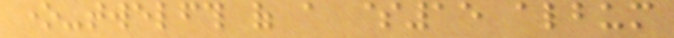one-twelfth of a $15 album
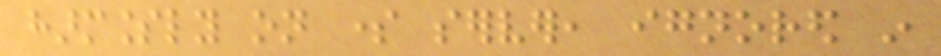harmlessly on some server, ignored in
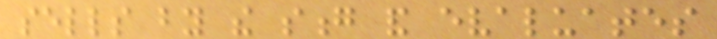sells by the song and evaluates
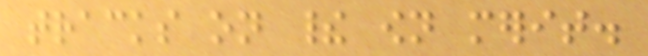tracks on their own merit.
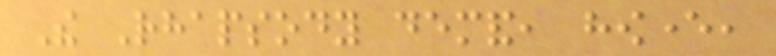The Rhapsody demand, however,
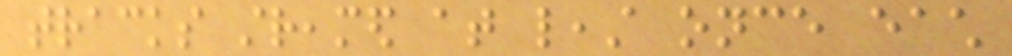tracks streamed at least once each
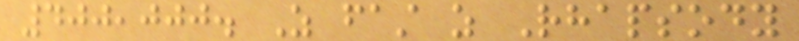400,000. As fast as Rhapsody
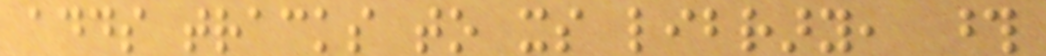adds tracks to its library, those
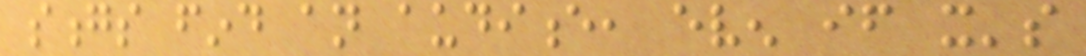songs find an audience, even if it's
